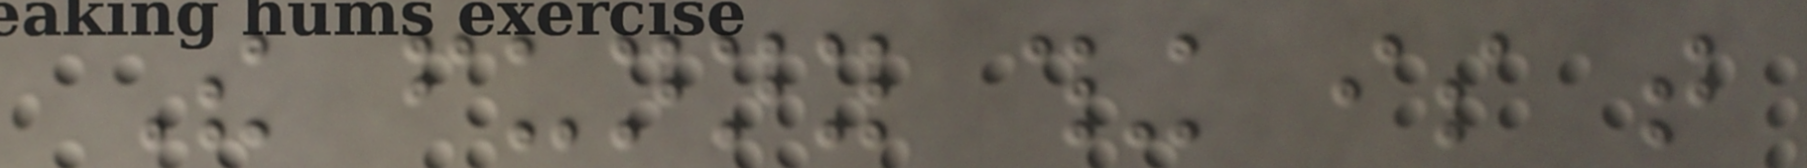The funny thing is that
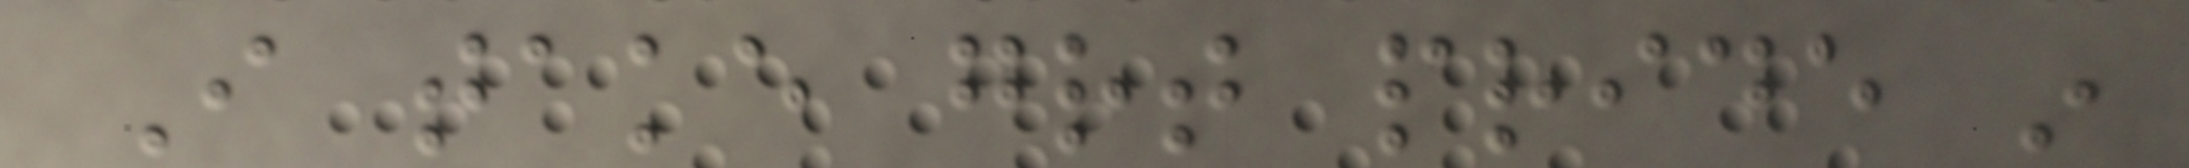I take great pride in
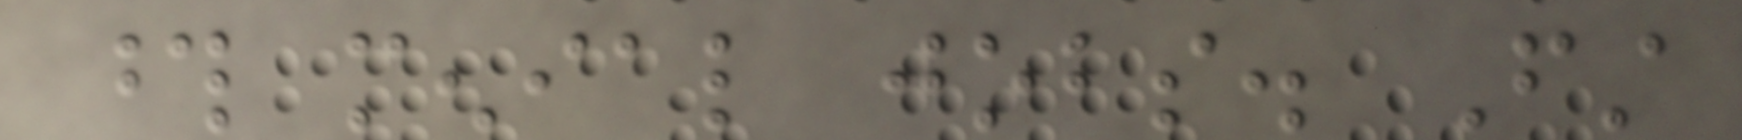those menial jobs. First
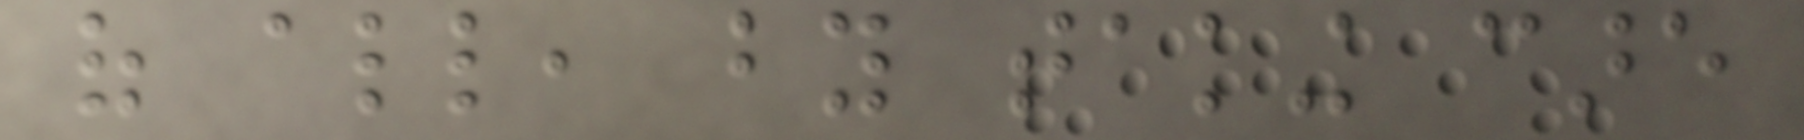of all, by taking care
